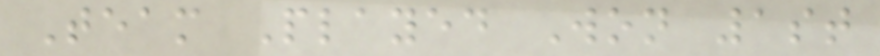Team Played Won 1st
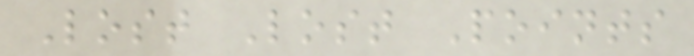Lost Lost Points
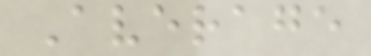Average
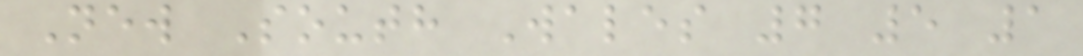New South Wales 7 5 1
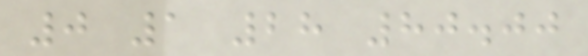0 1 28 80.00
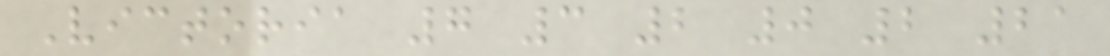Victoria 7 3 2 0 2 21
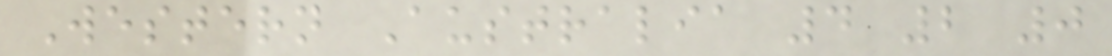Western Australia 4 2 0
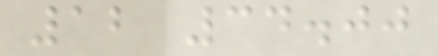12 34.00
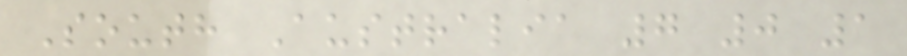South Australia 7 0 1
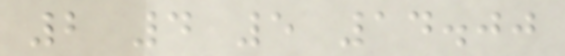2 4 5 14.00
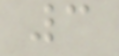3
